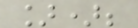]);
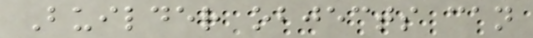Builder objects can
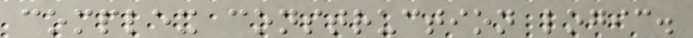complex construction logic.
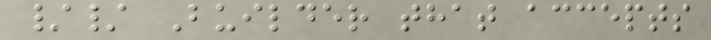// Builder that accepts
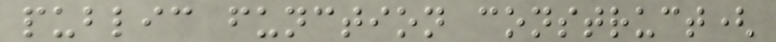public function construct(
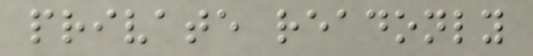private readonly
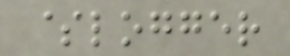$logger
